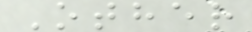Other
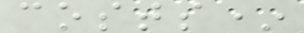costs*
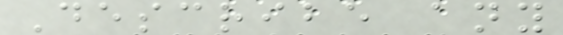Describe any
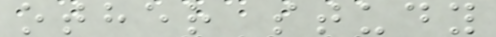other study
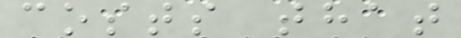costs that
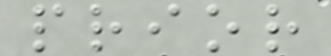prior
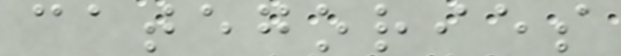categories
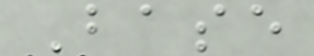Base
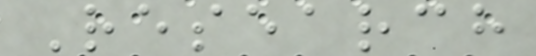Research
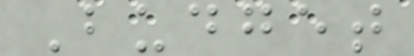Budget
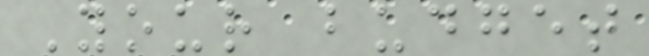Your budget
